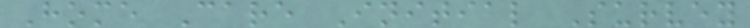Home Care Initial Survey
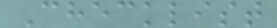Checklist
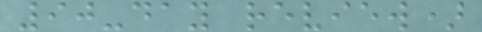90-day review)
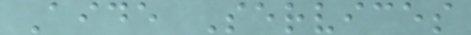Aide Services
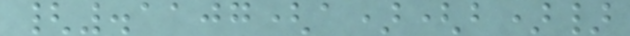{.1107(a)(b)}
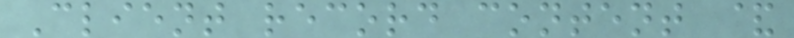Client record content &
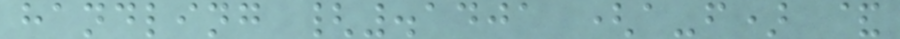handling {.1401 (a-f) &
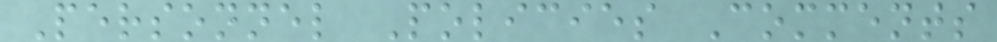Personnel Policies Comments
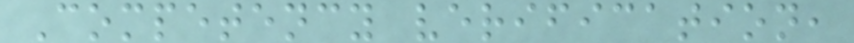Competency verification,
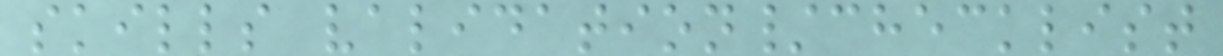skills validation/checklist
